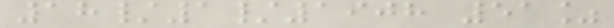18/1/1908 51%
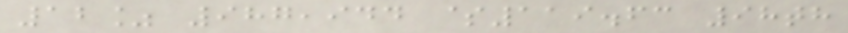12% 987,944 $119.63 98th
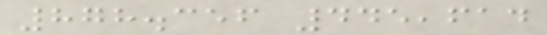878.356 445,614
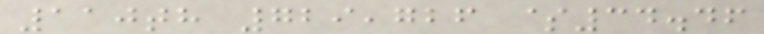110th 729,726 $34.46
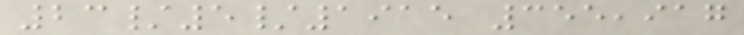23/5/1915 355,917
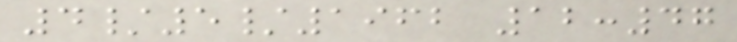4/5/1962 12:47
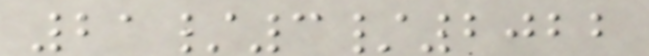21/3/2022
